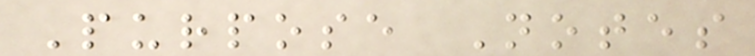Purpose Notes
